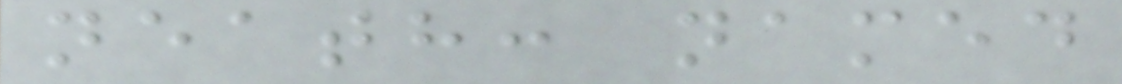neath: named
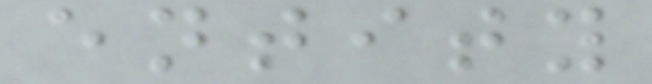entity
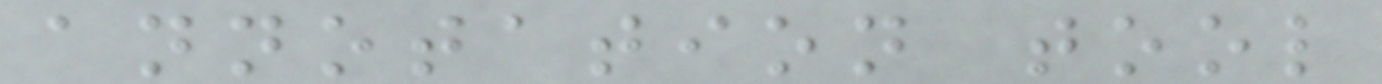annotation tool
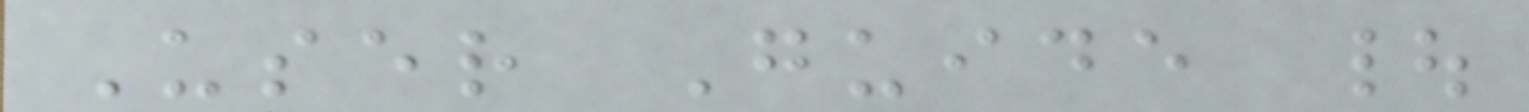User Guide |
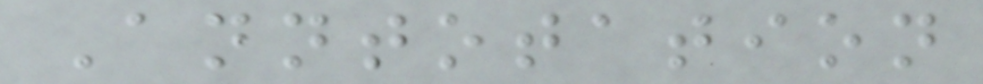Anntotation
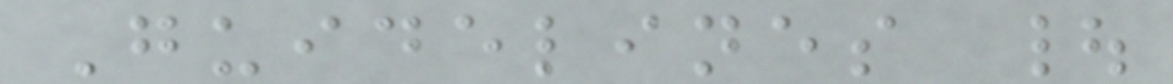Guidelines |
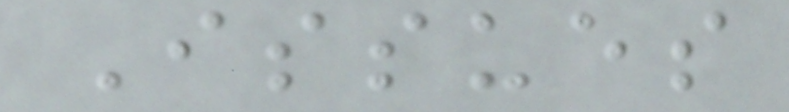Issues
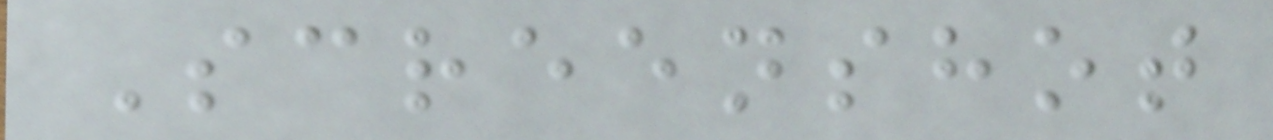Screenshot
